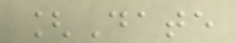[Date
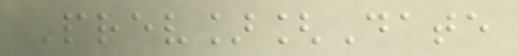Prev][Date
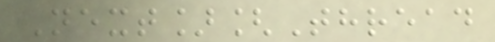Next][Thread
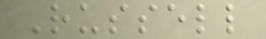Russell
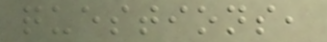questions,
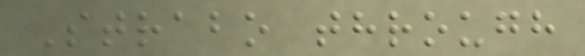Strabo through
